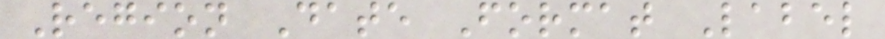Region Date Format Label
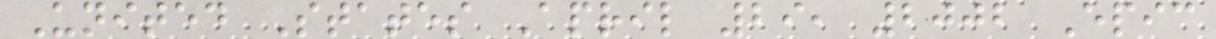United States April 29, 2002 Epic
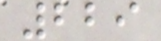229
